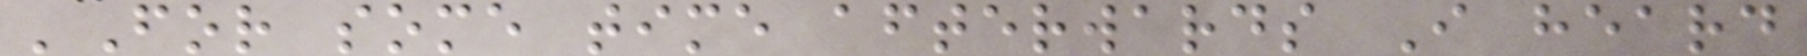'For some time afterwards I heard
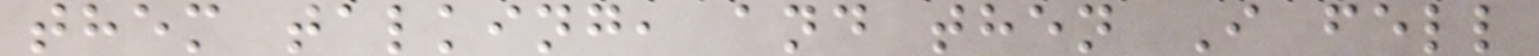them talking, and then I fell
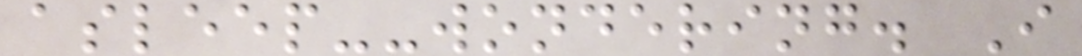asleep--wondering. I
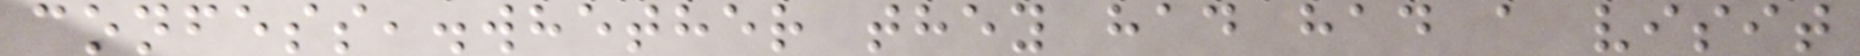confess,.whether they had had a visit
